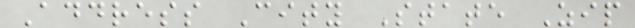Address City State Zip
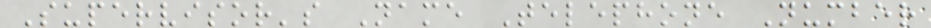Supervisor's Name Telephone Number
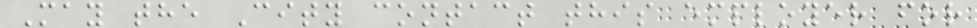May the City contact this employer for
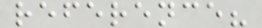reference?
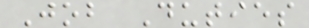Job Duties
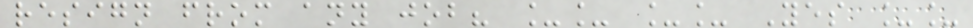resign from any job? __ __ Yes __
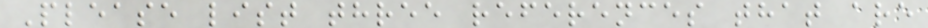Please list three references that are
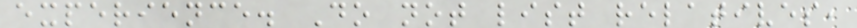experience. Do not list relatives,
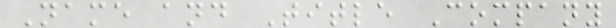Name and Title Company
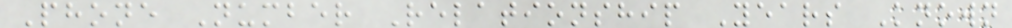Phone Number Relationship Years Known
